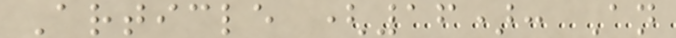Article (16): An
